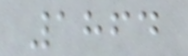1864
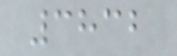3832
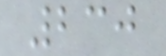230
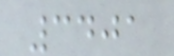3401
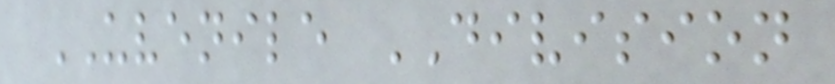UVENILE DIVISION
